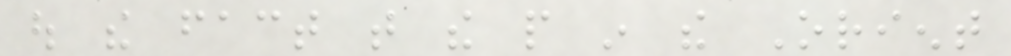out the fact that the people in the Orient
